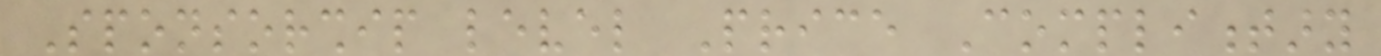Sponsorship level Price Complimentary
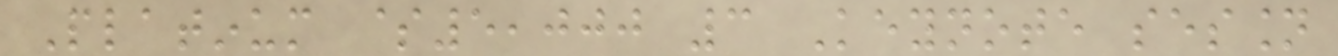Platinum $5,000 3 Keynote session
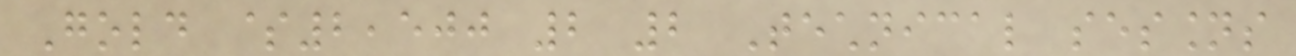Gold $2,500 2 2 Technical sessions
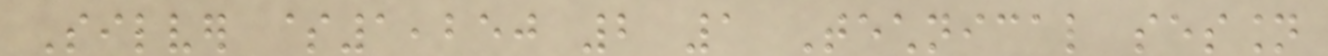Silver $1,250 2 1 Technical session
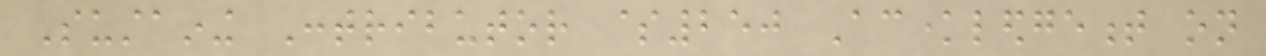Sustaining Contributor $250 Acknowledgement on
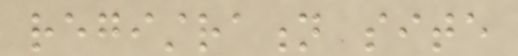registration site
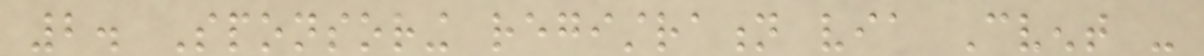2. Sponsoring registration via Cvent -
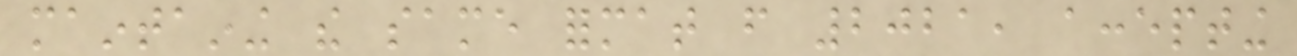maintaining the same format from 2021, accepting
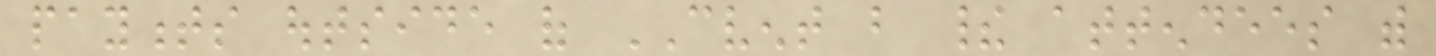payments outside of CVENT but their attendees with
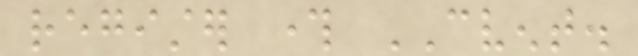register through CVENT.
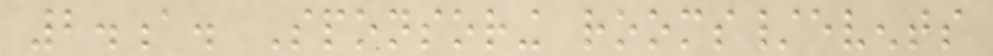2.a. Sponsoring rooms/events
